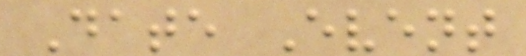Date Event
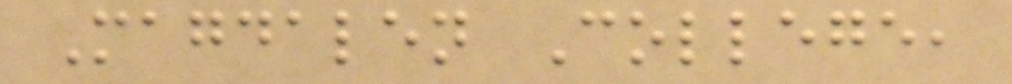Magdalen College,
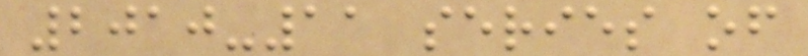2010-11 series of
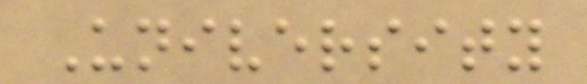University
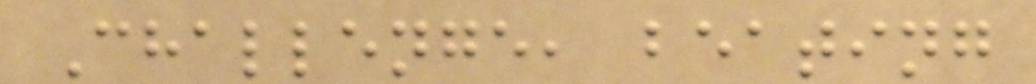Challenge, beating
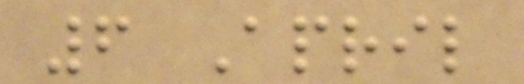6 April
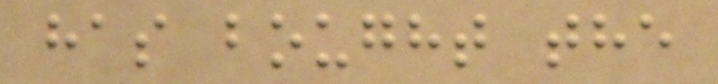has bought the
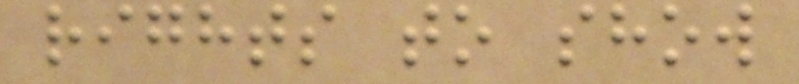rights to show
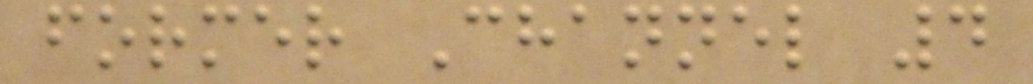former Channel 4
